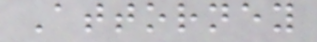Attorney
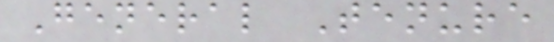General Tenure
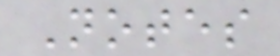Notes
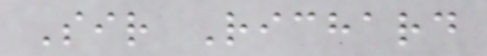Sir Richard
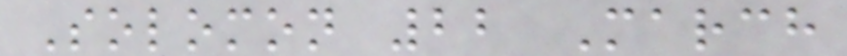Solomon 22 March
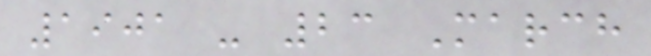1901 - 23 March
